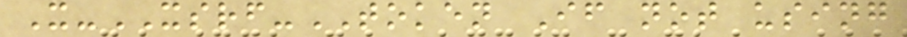X-XSRF-TOKEN If not using
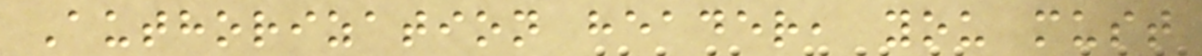Authorization header, you must
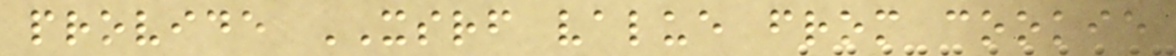provide XSRF value from cookie
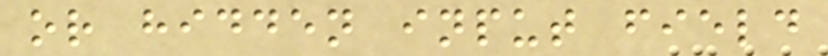or hidden input field
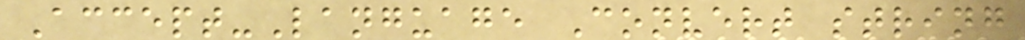Accept-Language Convert string
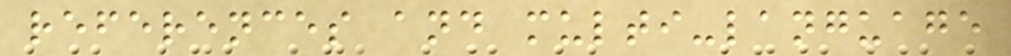references and multi-language
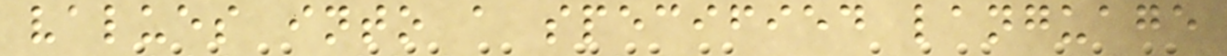values into a specified language
